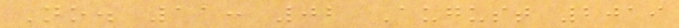No. 11: 02 August 2019
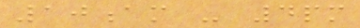10am - 4pm
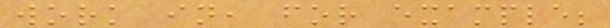work in, for example;
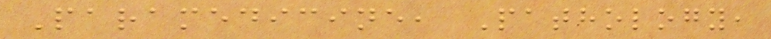Paramedicine, Pathology,
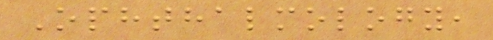Ophthalmology,
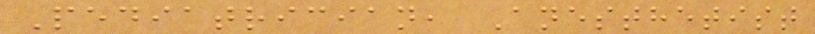Pediatrician, Anesthetist
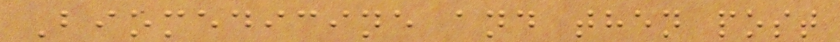Biomedicine and then post
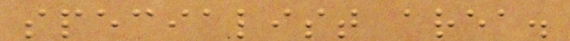specialist area.
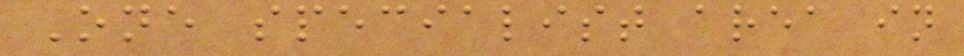One specialist area in
